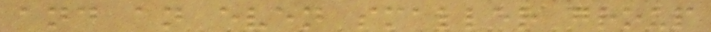and an even smaller group
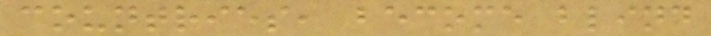countries, become blind
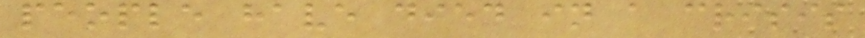people have died in a crisis
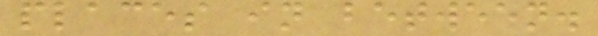places in between.
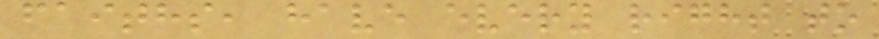faiths, have every right to
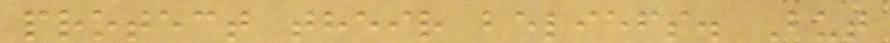protect their beliefs. But
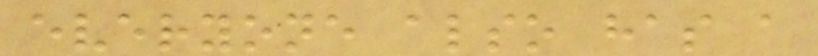everyone also has a
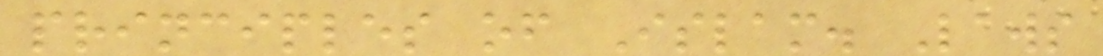principles of Islam. Laws
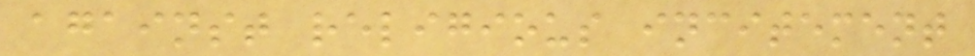against religious incitement
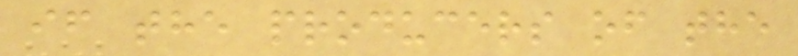if the producers of the
